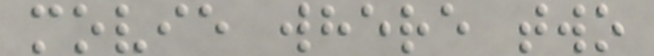movie where two
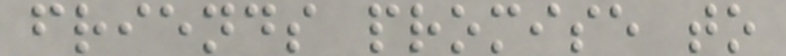friends promise to
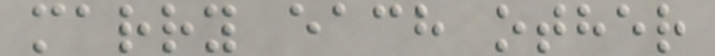marry each other
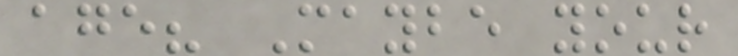age? Maybe your
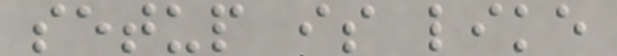setup is like
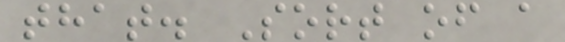that. Sort of a
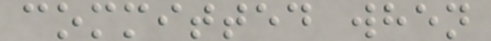committed when
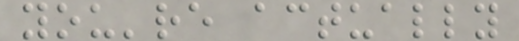you're actually
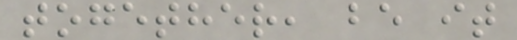together, be it
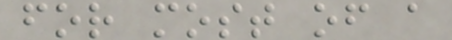for most of a
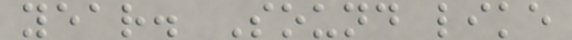year. Sound like
